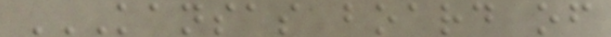KANSAS BOARD OF
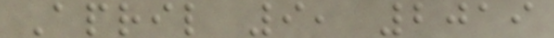April 9, 2019
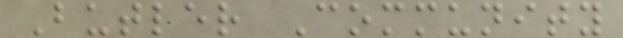Butler Community
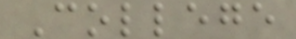College
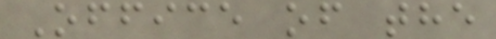Office of the
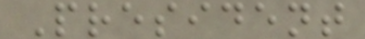President
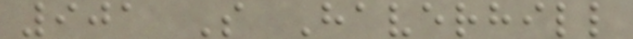901 S Haverhill
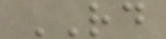RD
